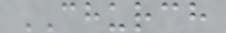CHURCH
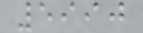5990
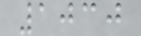1030
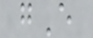gE
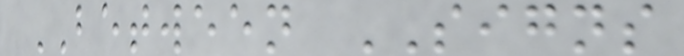BETWEEN SIGNS
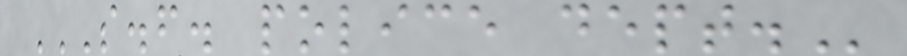S.F. POLICE DEPT.
